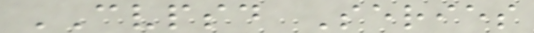CVPSD Series
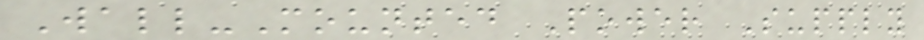Wall-Mounted Power Supply
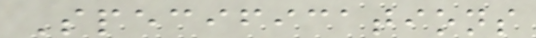Specifications
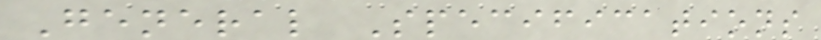General Specifications
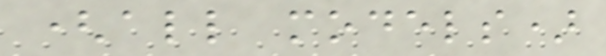(all models)
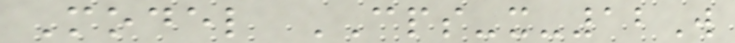Model CPS-x-12W
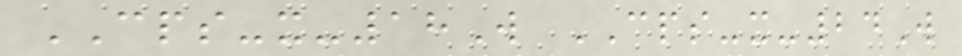CPS-x-18W CPS-x-24W
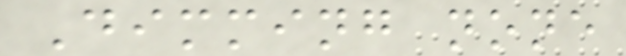Dimming none
